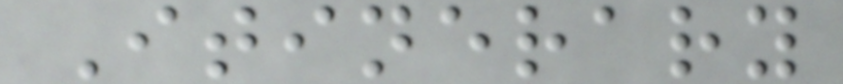Itinerary
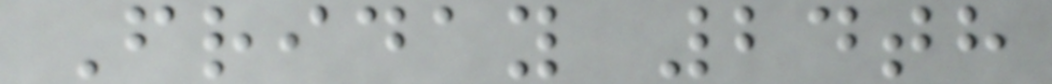Friday 24th
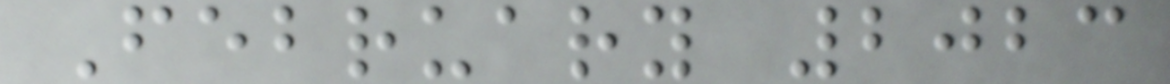February 2023
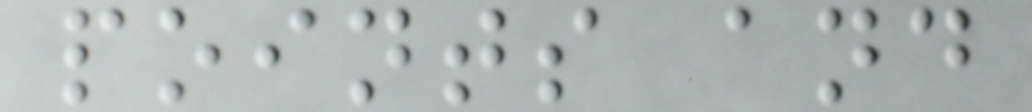points and
